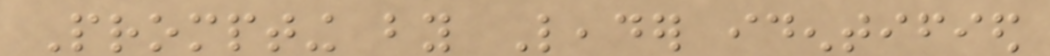Prompting by Leader identified
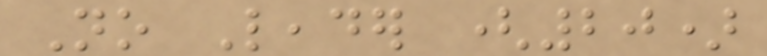No Leader (20)
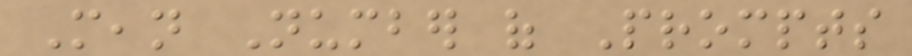Mean Number of Prompts
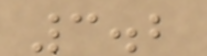3.2
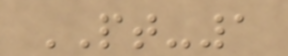PT-1
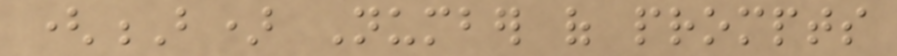(B) Number of prompts
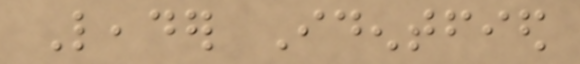Leader Identfied
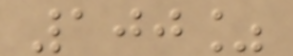100%
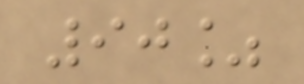90%
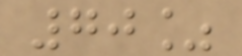70%
